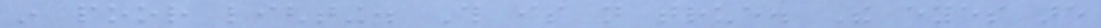in poor lighting. This is not true. The eyes are
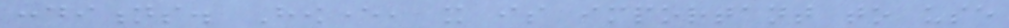conditions. However, it is important to use
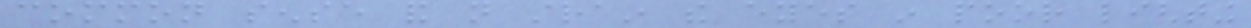common sense and not strain the eyes in poor lighting
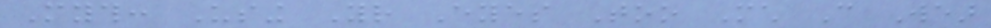Myth: Using Your Eyes Too Much Can Wear
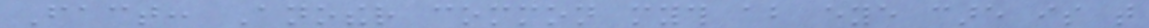Fact: Another common myth about eye care is that
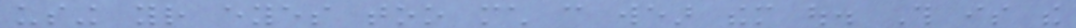using your eyes too much can wear them out. This is the
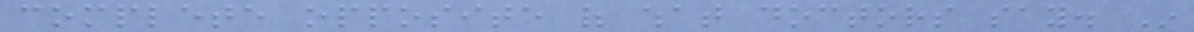complete opposite of what doctors say. In
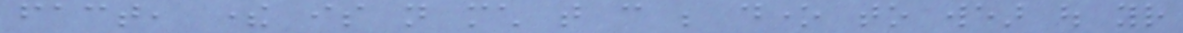fact, there is not much that can be done to wear out your
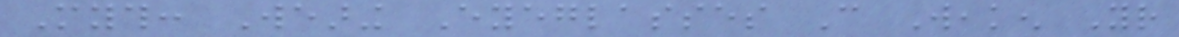Myth: Wearing Eyeglasses Can Weaken Your
